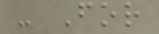- For
